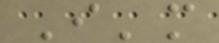I'm
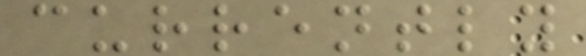currently
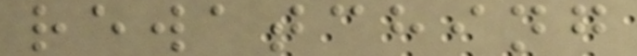rewatching
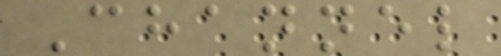Channel
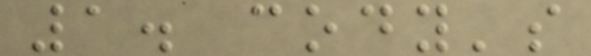1. cody's
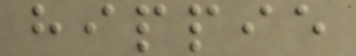hippie
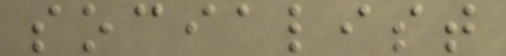socialist
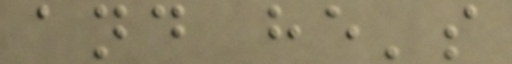and he's
